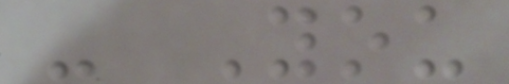- You
